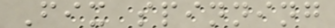Fix spinning
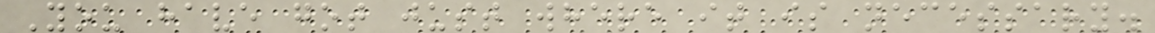You have got just where it is necessary.
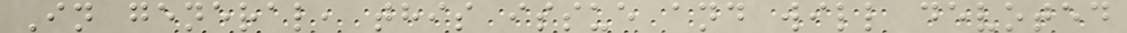In general, this issue and will devoted
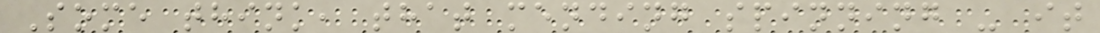Some think, that mending spinning - it
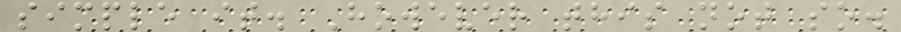simple it. However this not so.
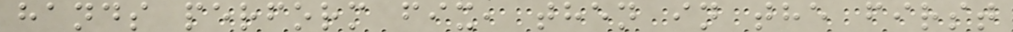hands perform fix, then in the first
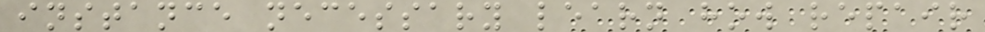instance necessary learn how repair
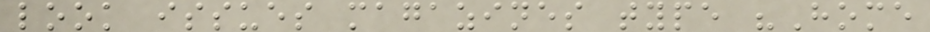look issues magazines type "Home
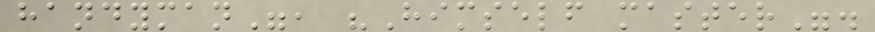handyman", "Himself master".
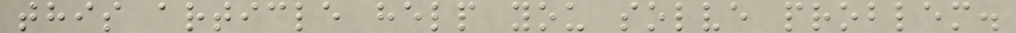this article help you solve problem.
